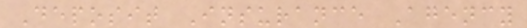Deposit Insurance Agency
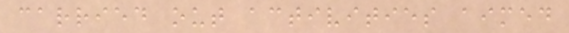carried out activities aimed
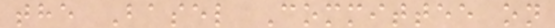the Basel Committee on
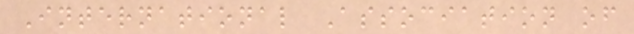International Association of
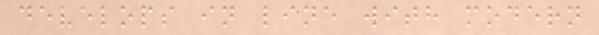develops in line with modern
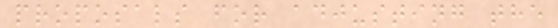proposals for adjusting the
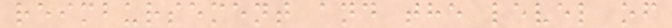reimbursement and the level of
